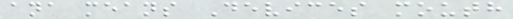ana means Devices mouth
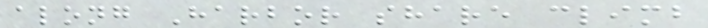along Harbor share climb
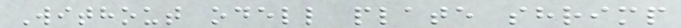Without odell plate shrimp
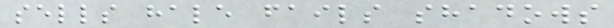sells hale fails shadows
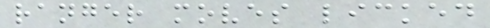ranger moves licked
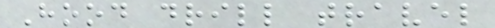Hood drill travel
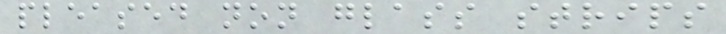pleased non glass strips
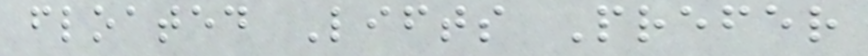floated Lifts Prefer
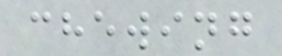chewing
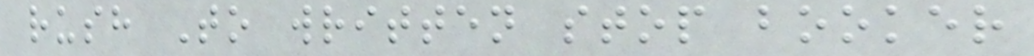rush To written stop booker
